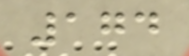174
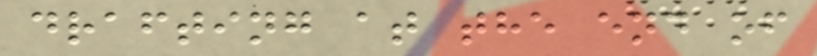drafting at the end of
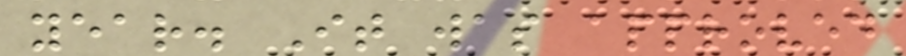year. It was approved
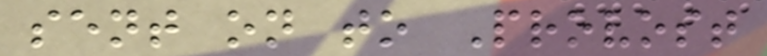sent on to Provost
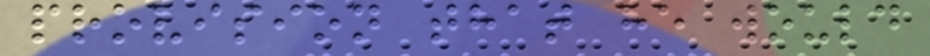provision that he would
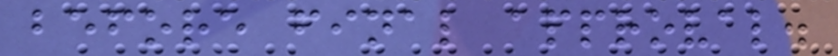before final approval.
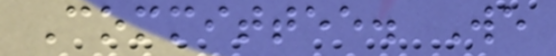Committee. We
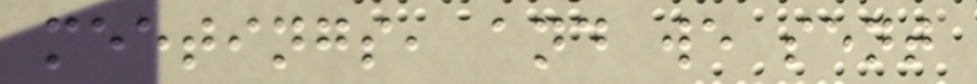meetings, and we sent
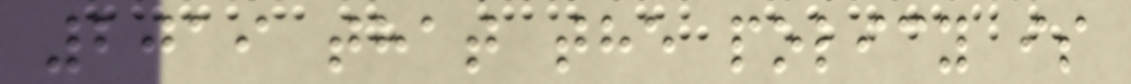2019 that the policy is
